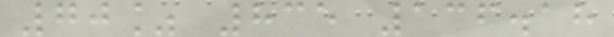70% 835 136.18
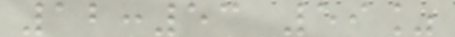12:53 59%
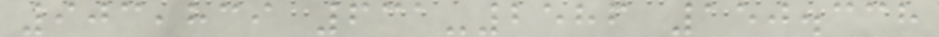903,839 631-2586 150.338
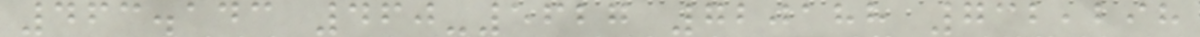463.143 460-5627 720188 732,298
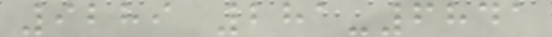9289 281-6841
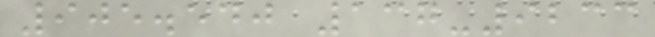905.540 137-9233
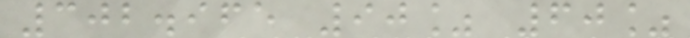302.965 90% 60%
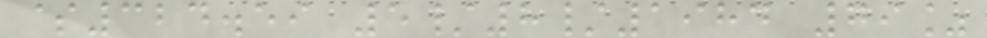$324.59 5/8/1984 79%
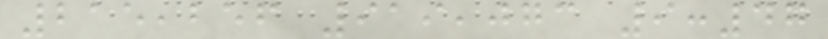215,256 919,073 9:47
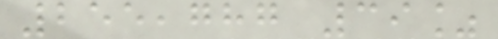255,787 39%
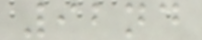92nd
